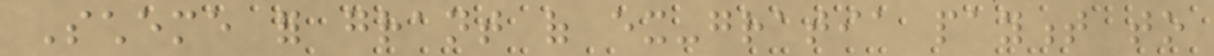Scheme for grant of ex-gratia payment to
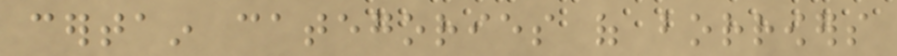certain categories of borrowers
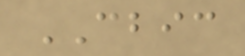CBIC
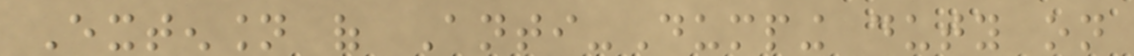Extension of Anti-Dumping duty on
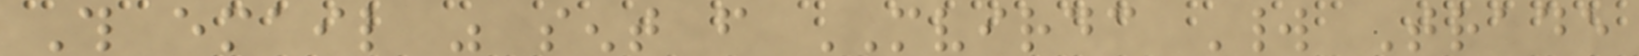This email was sent from MVIRDC World Trade
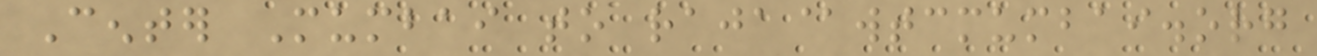Center Mumbai to raja@wtcmumbai.org
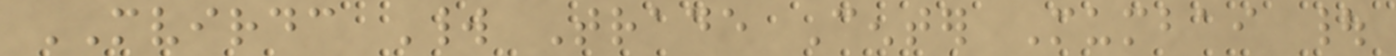MVIRDC World Trade Center Mumbai |
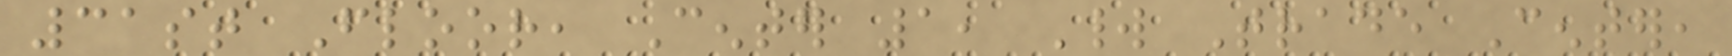31st Floor, Center 1, World Trade Center,
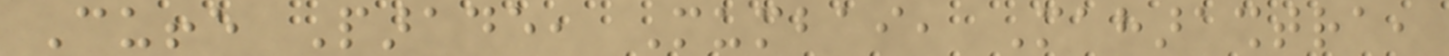Cuffe Parade, Mumbai, Maharashtra,
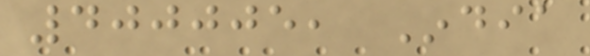400005, India
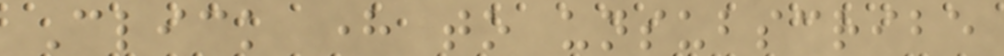Click here to unsubscribe
